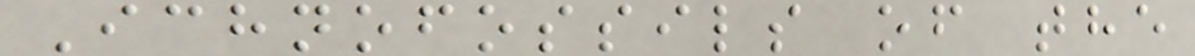Ichnofossils of the
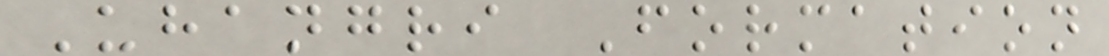Uhangri Formation
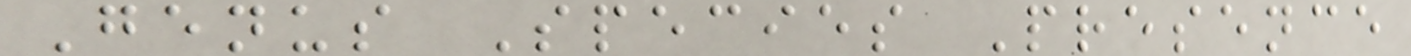Genus Species Presence
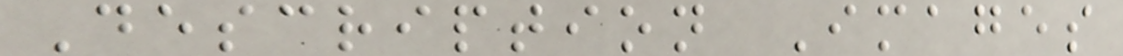Description Images
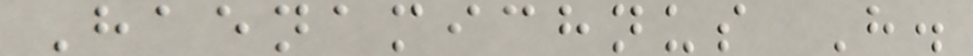Haenamichnus H.
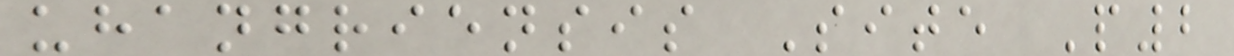uhangriensis Site P2
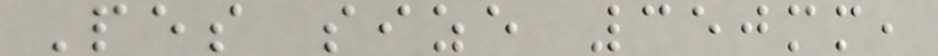Pes size 350mm,
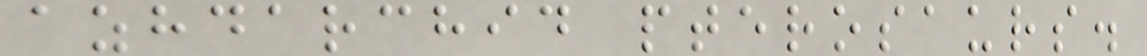azhdarchid pterosaurs.
